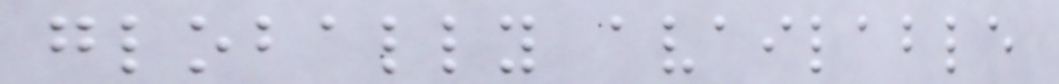globally available
